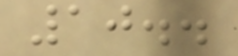10..
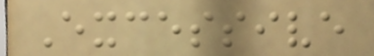Excessive
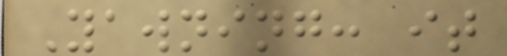Yawning: it
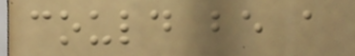could be a
